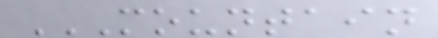MOUNTAIN
